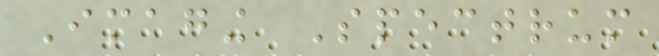Imaging Spectrum
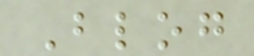Blog
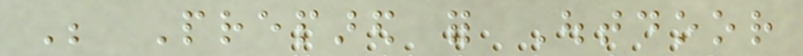Be Prepared for Outdoor
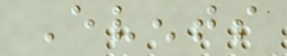Events
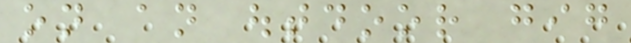on an outdoor gig
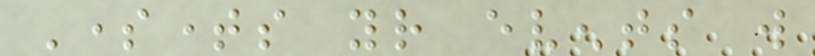Sometimes your events will
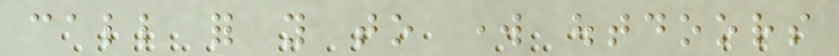call for you to work outdoors
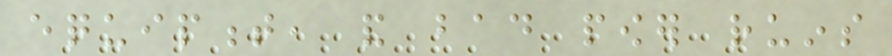equipment, and bad power ruins
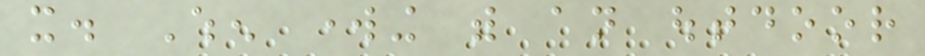it. When working with an outdoor
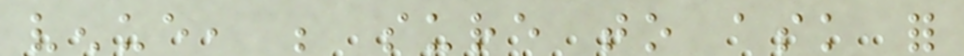venue, be sure to ask for
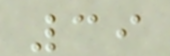39
